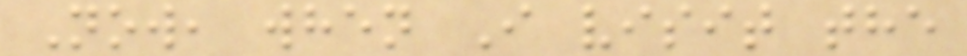Now, when I visit the
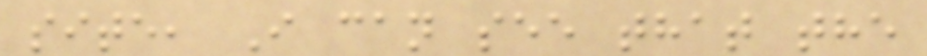site, I can see that the
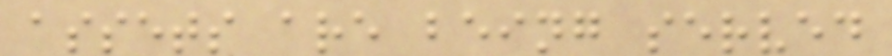assets are being served
